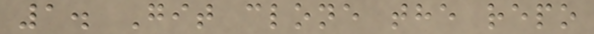1. Git clone the repo
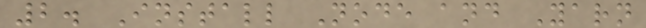2. Install Node and Yarn
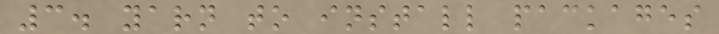3. yarn to install packages
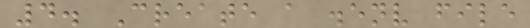4. Create a .env file
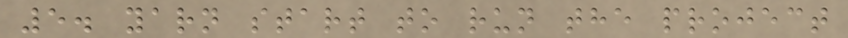5. yarn start to run the project
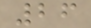26
